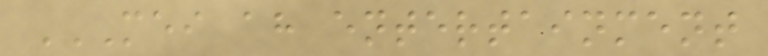MEI AH ENTERTAINMENT
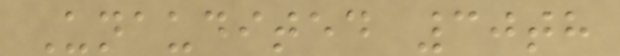Unaudited 30th
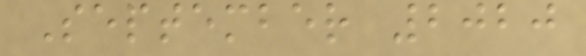September 2020
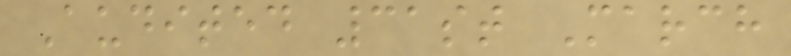Audited 31st March
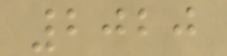2020
